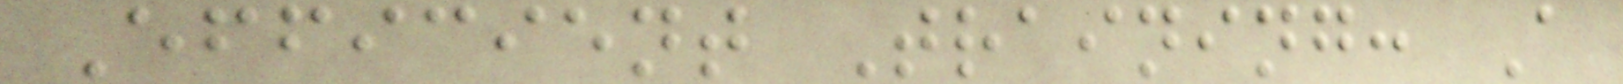Efficient Training: A
